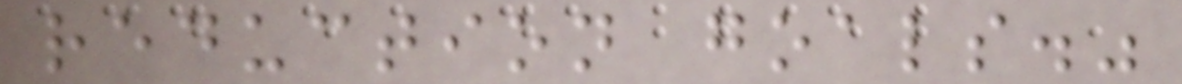reduction goals."
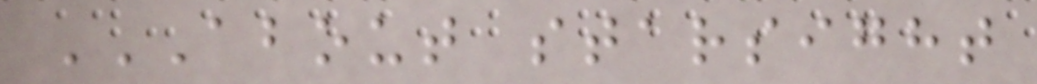ABOUT STARSIGHT
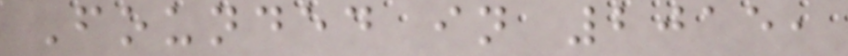Founded in 2015,
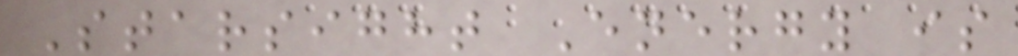Starsight Energy is
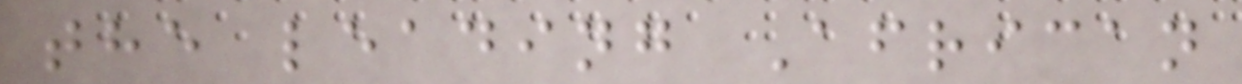the leading African
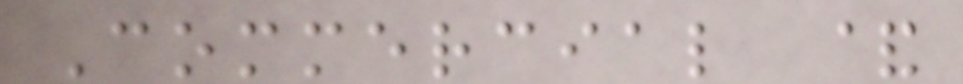Commercial &
